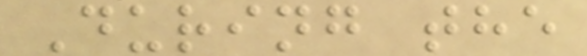During the
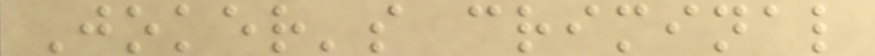Joker's criminal
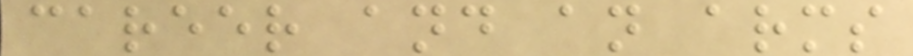career and an arms
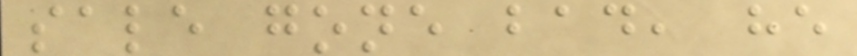sale gone bad, he
